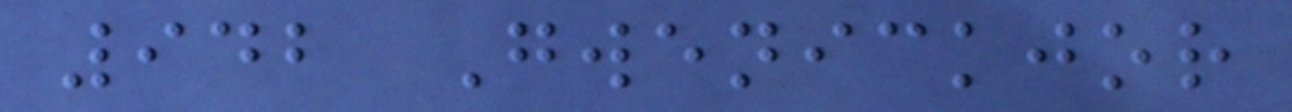942 Gwenickjor
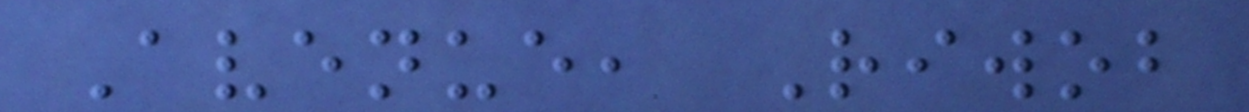Avenue, Riwob
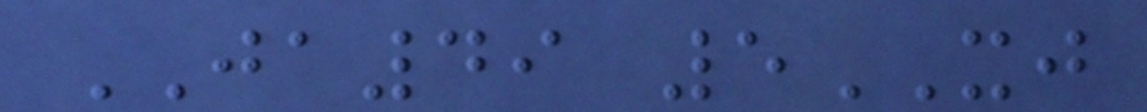JA49 5XJ
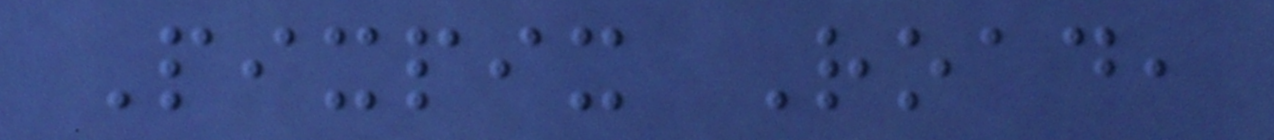Pixpix Road,
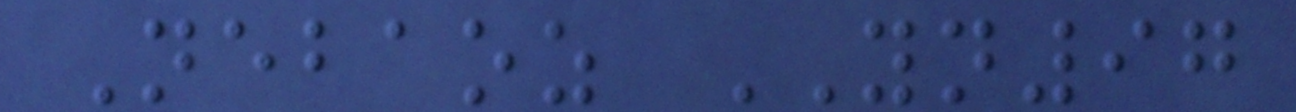Nebaoz YN97
